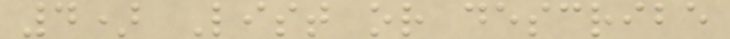4) List or describe
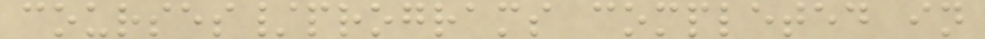courses/programs completed in
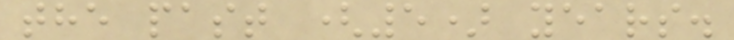the past (5) years.
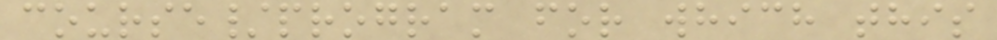course/program for which this
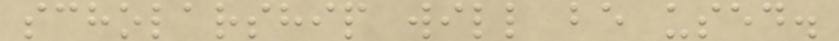scholarship will be used.
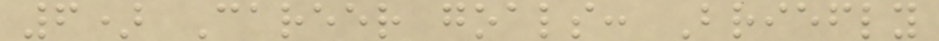6) Career goals: Briefly
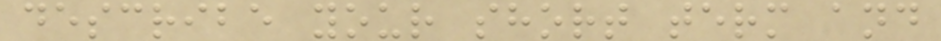describe your short term and
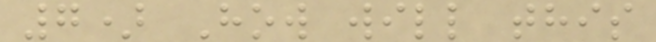7) How will this
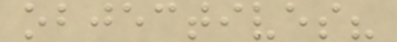objectives?
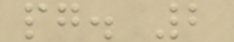pg. 2
